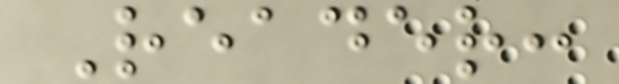Reader:
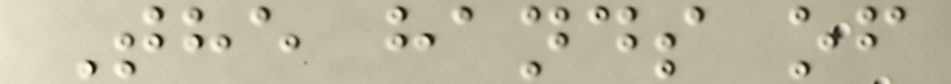The hands of
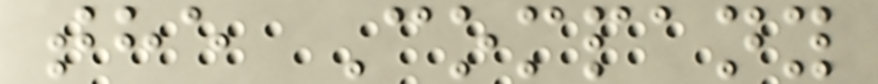the Company
